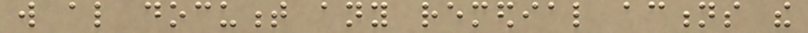will also document any remedial actions the
